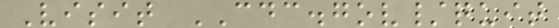Visit CDC.gov/quit
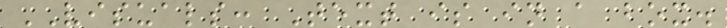VISUALS: Text is in a box.
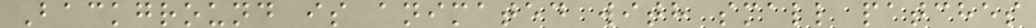Background is animated with small patches
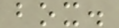box.
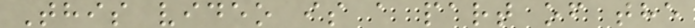This video is a part of the
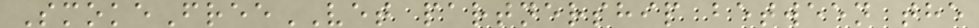SmokeFreeVET partnership between the
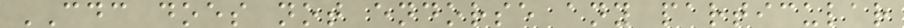CDC does not endorse any particular
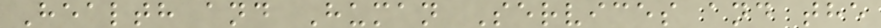Health and Human Services and the
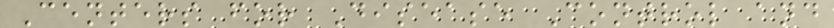Centers for Disease Control and
